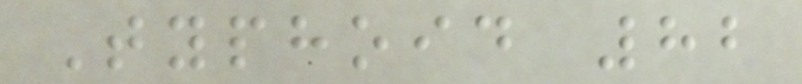Typhoid 82
